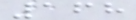168
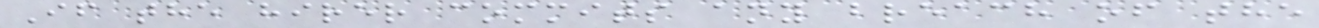If the hirer commits any breach of the
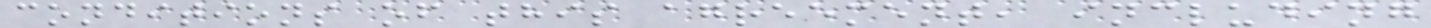conditions of this agreement, including
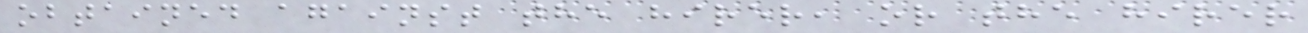obtained against the hirer, or the hirer
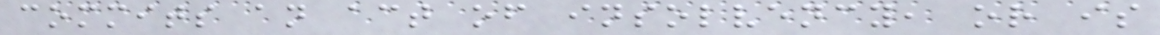commits an act of insolvency, or is
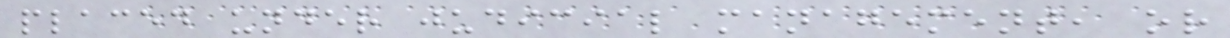placed under judicial management, or
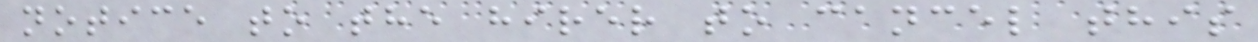notice to the hirer to cancel this
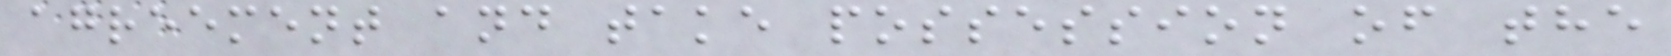agreement and take possession of the
